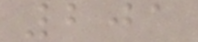201
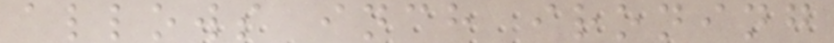allows inch ironing
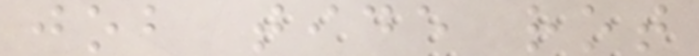job tide rot
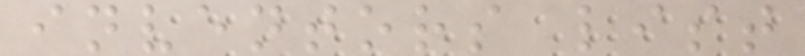inventors list
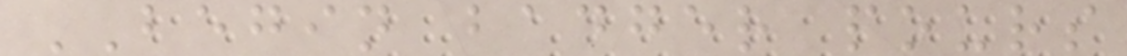BEGIN badger pours
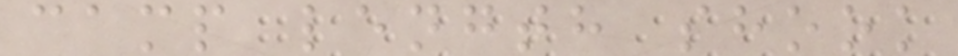camp length shook
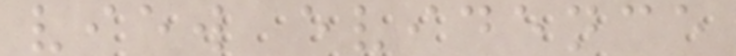view evidence
